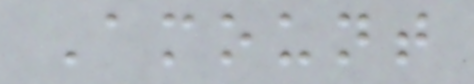Amount
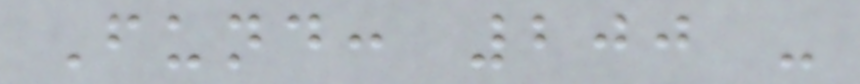Fund: 200 -
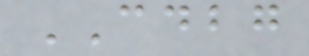CDBG
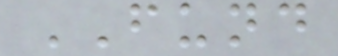FUND
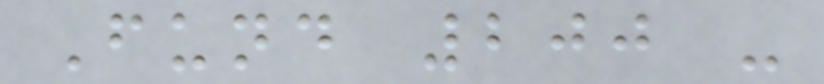Fund 200 -
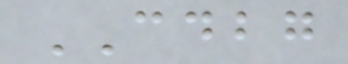CDBG
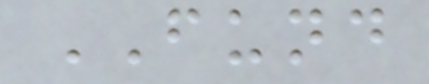FUND
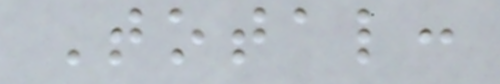Total:
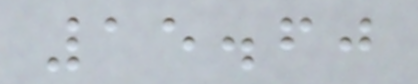15.60
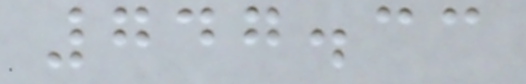747.33
